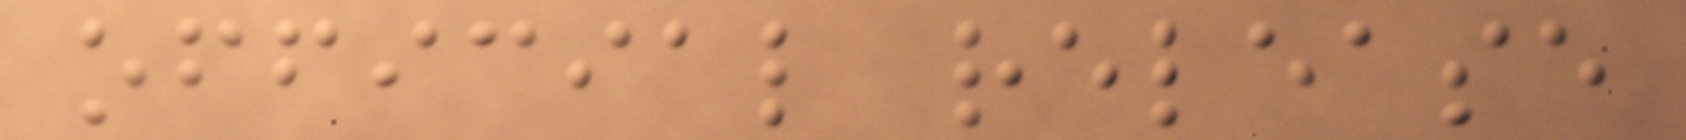official release
